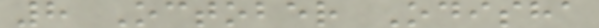8 October Odisha
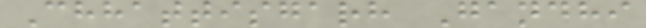Chhattisgarh Gandhi
